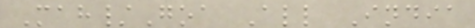Mah/Goa All India
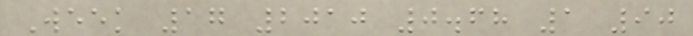Week 17 2010 0.68 1 90
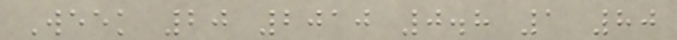Week 20 2010 0.8 1 80
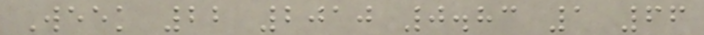Week 22 2010 0.83 1 66
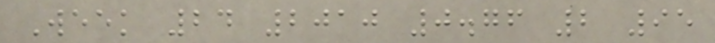Week 24 2010 0.76 2 95
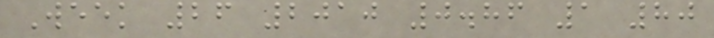Week 26 2010 0.86 1 80
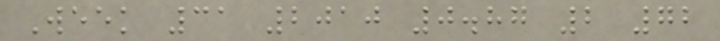Week 31 2010 0.87 2 72
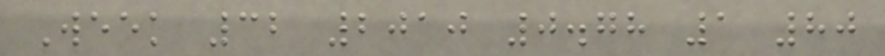Week 32 2010 0.78 1 80
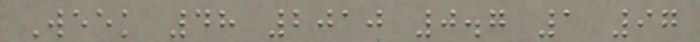Week 48 2010 0.7 1 97
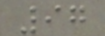97
